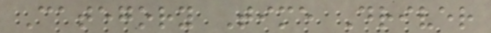Category Time Driver
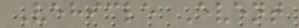Vehicle Event
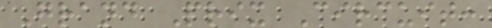Grand Prix Circuit:
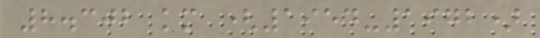8.302 km (1954-1972)
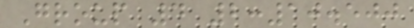Group 4 2:10.500
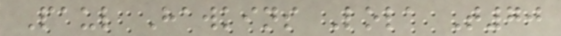Paul Hawkins Lola T70
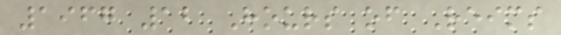1967 12 Hours of Reims
